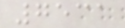7531
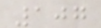107
